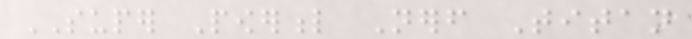SUPER Powerful Nerf Titan
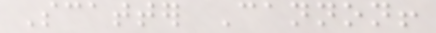Scatter Cannon!
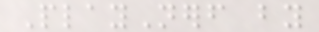PlayNerf by
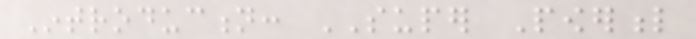Introduction: SUPER Powerful
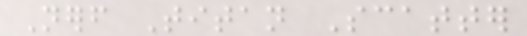Nerf Titan Scatter
